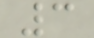3
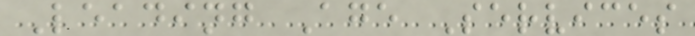Leading Age Services
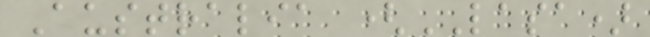Australia (LASA)
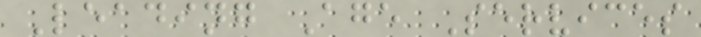Leading Age Services
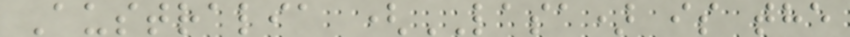Australia (LASA) is the
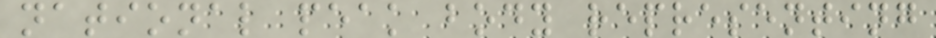national peak body representing
